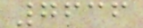7636
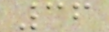36
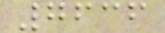7636
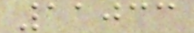11033
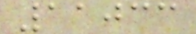11033
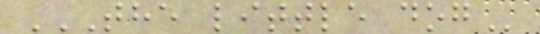THE LITTLE DOG
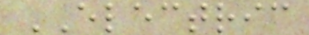ELECTRIC
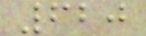620
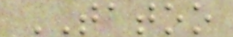TATOO
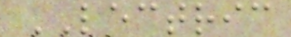LECTRIC
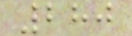280
